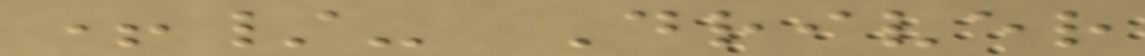+/- Driver
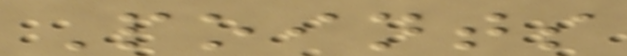Points
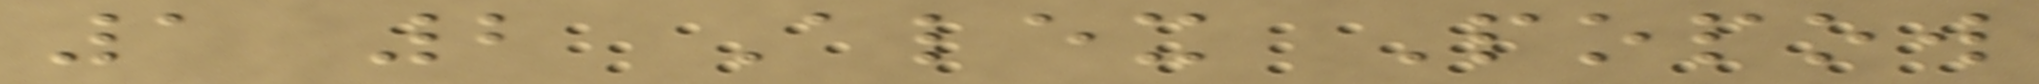1 2 Alex Popow
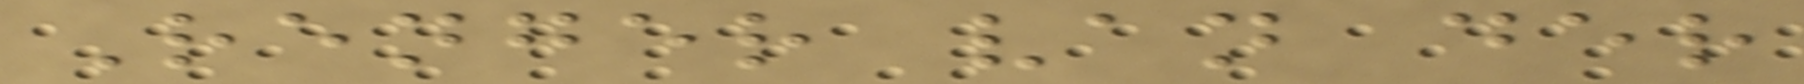Renger van der
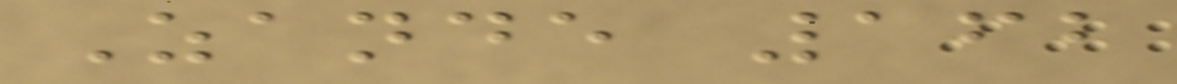Zande 162
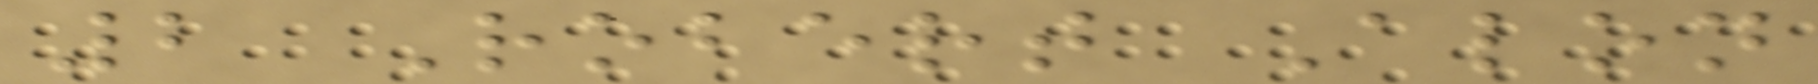2 Robert Alon
